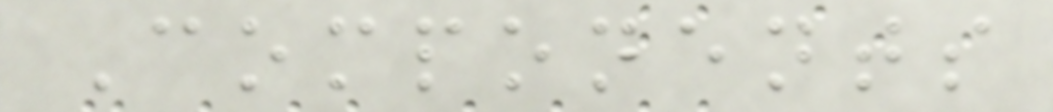Components
